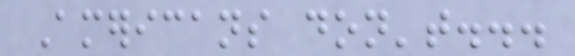Americans don't...
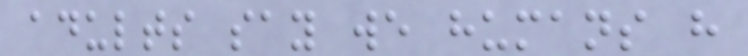adults say we humans have
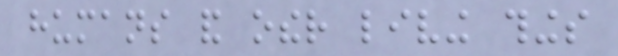humans and other living things
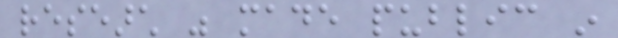research was made public in
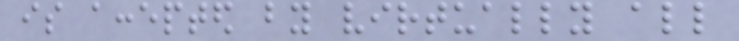is accepted by virtually all
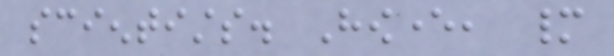scientists. However, many
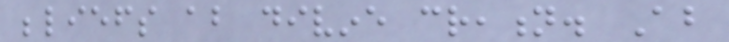beliefs about divine creation. About
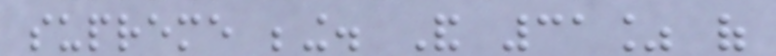supreme being. And 31% of
